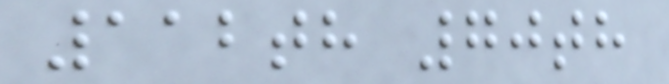112th 70th
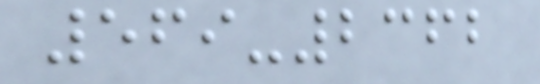569-2362
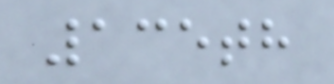135th
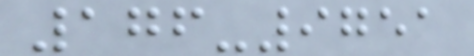176-9751
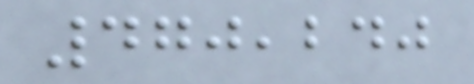470,240
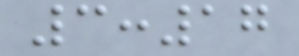3:17
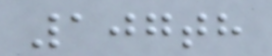107th
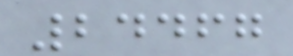24467
